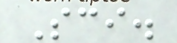Sci.
